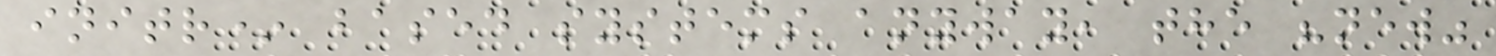initr* based systems anyway, the "new"
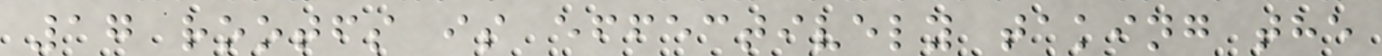17 rootfs is effectively taking the
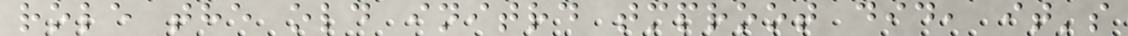role the old initrd tmproot did, it's
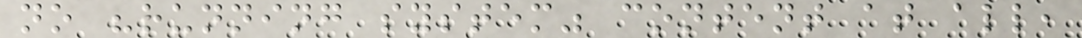no "running system" content at all,
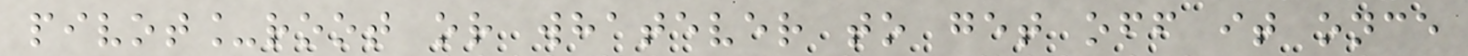pivot_root or whatever to get off it once
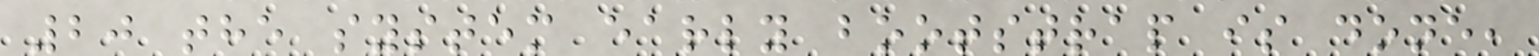20 the system early bootstrap is done,
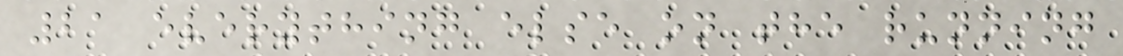21 everything else on the running
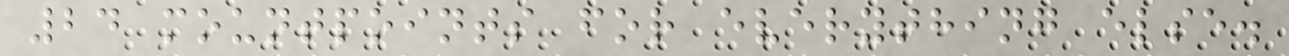24 mountpoints for everything else.
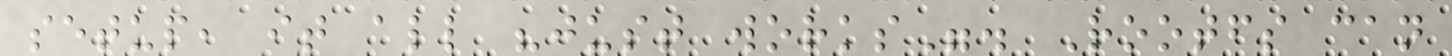setup, it all "just works". Rootfs can
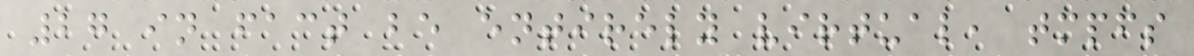27 in fact be entirely virtual, tmpfs
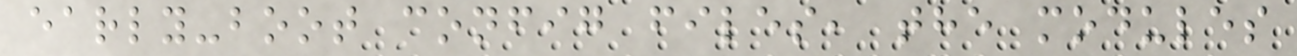early-boot config files, the modules
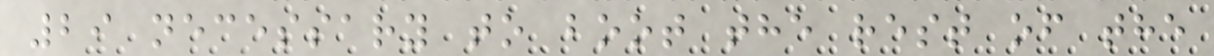29 necessary to boot the rest of the
